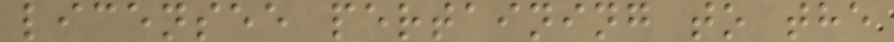licensee pertaining to the
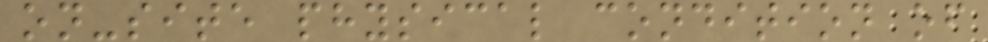on-site physical condition of
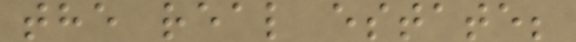the real estate;
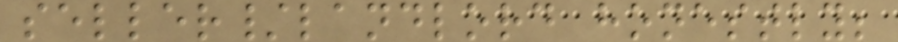seller/landlord honestly;
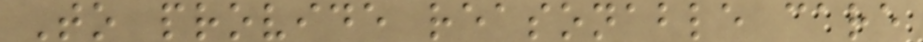To provide reasonable care
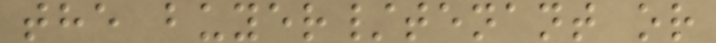the buyer/tenant or
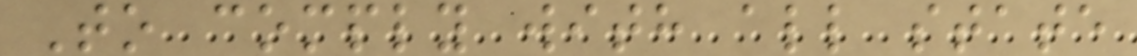To comply with all state
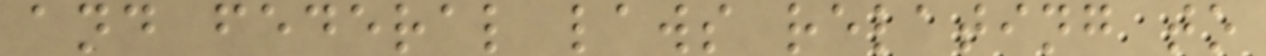and federal laws relating to
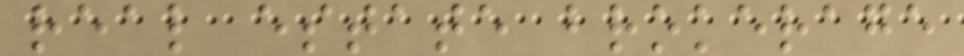real estate brokerage
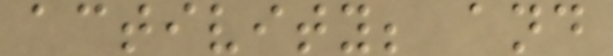activity; and
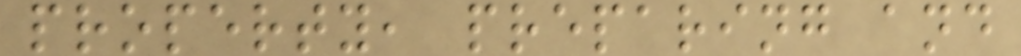property, preparing and
